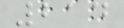214
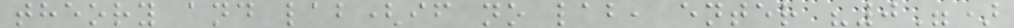theory and lab(if no lab, enter "0")
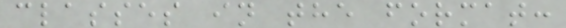classes in the format:
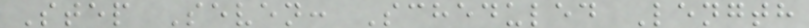Step Seven: Scheduled Length
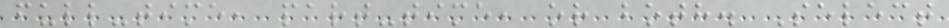full-time, part-time, or both. Select
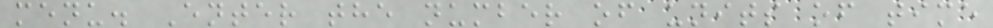menu. Enter the number of units of time
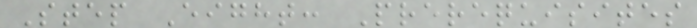Step Eight: Prerequisites
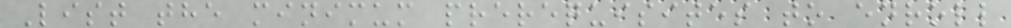List the minimum prerequisites to enroll
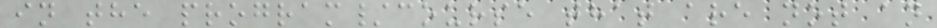in the program/course that are not an
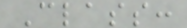Class:
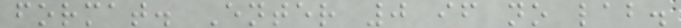format. Enter 0 if no lab.
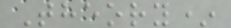Theory*
